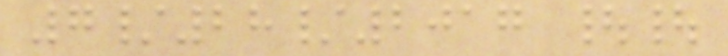7/28/2017 ||
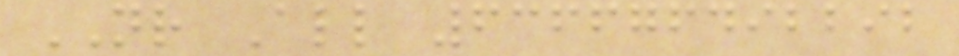NR All 636676492292
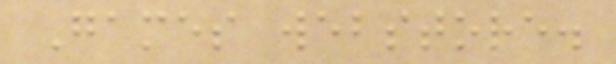Games webstore.
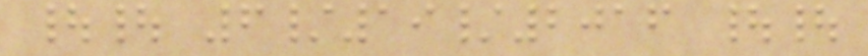|| 6/19/2016 ||
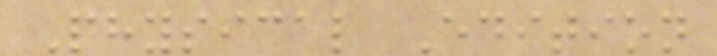Physical Edition
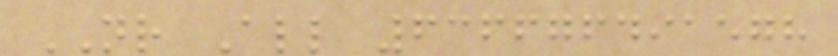NR All 636676491578
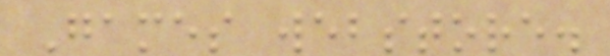Games webstore.
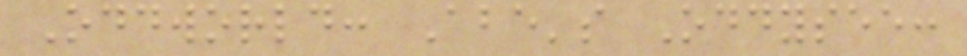Oddworld: Abe's Oddysee:
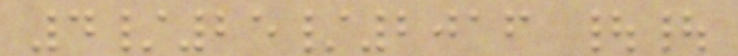4/25/2016 ||
